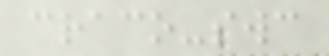craco-swc
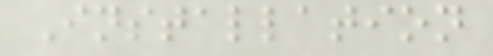Installation
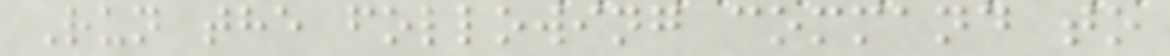Run the following command to
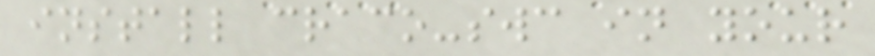install craco-swc in your
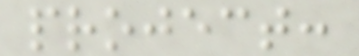project:
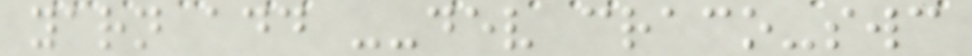yarn add --dev craco-swc
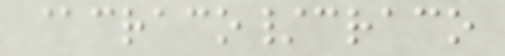@craco/craco
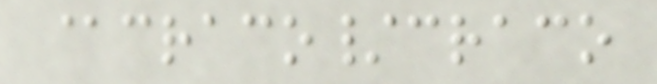@craco/craco
